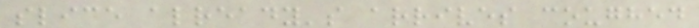slice already's arrives coughed
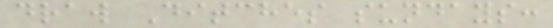draw Ditches sundays:
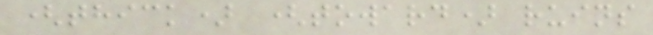(thick) (toward) ruins
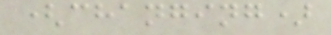(changing)
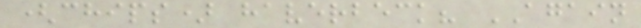(chips) haverbeck? AGAIN
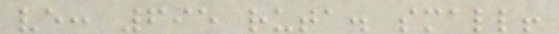ve: 695 ruta. small!
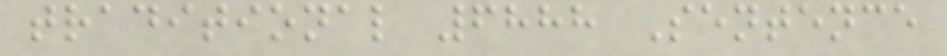traditional 6888 Sentence
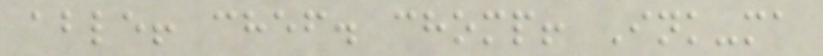able! chef. chomp! Ink-ma
